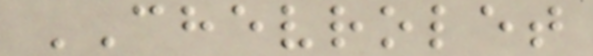CHEVROLET
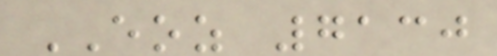EOZ 7130
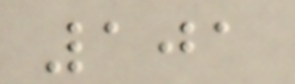101
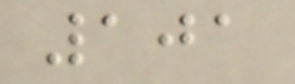101
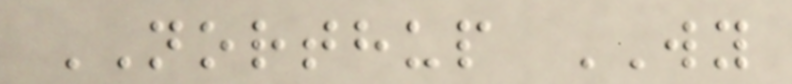NORTHUP WY
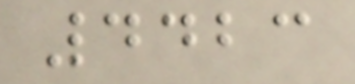4423
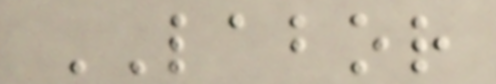LABOR
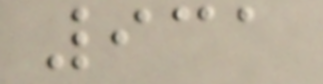931
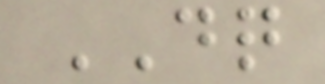DQ
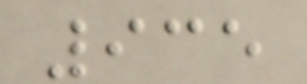935
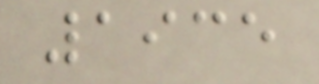1935
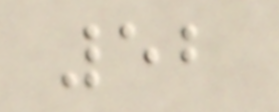52
